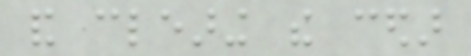and clearing the cedar
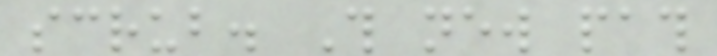scrub. This new path
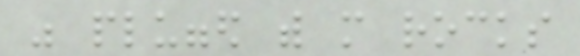was plugged with more rocks
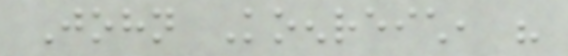John Koenreich, his
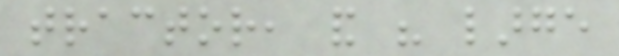tractor, and his large
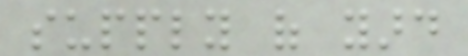supply of yard
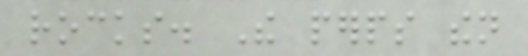rocks. The perps then
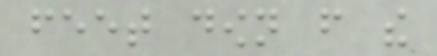feet down from the
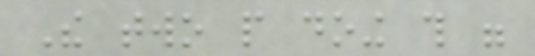The two people doing this were
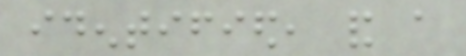identified, and a
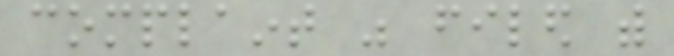complaint was filed with
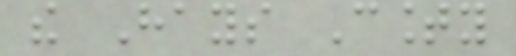the Hays County
